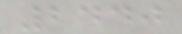2440
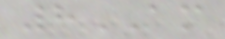8AM
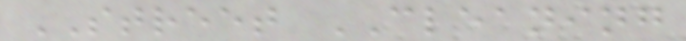STREET CLEANING
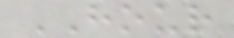HOUR
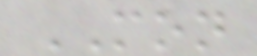MON
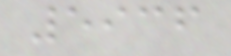5936
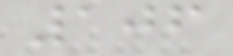106
